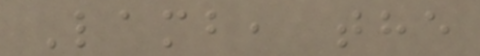Lamb, the
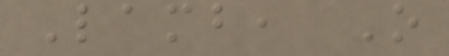Lamb, O
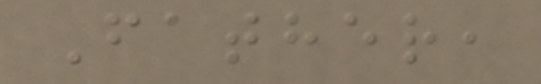Father,
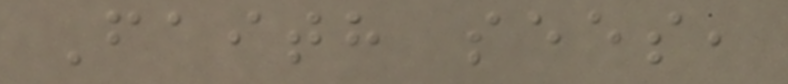Faith sees,
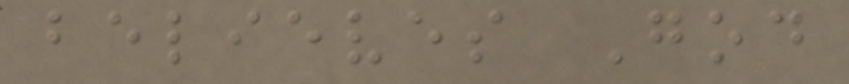believes God
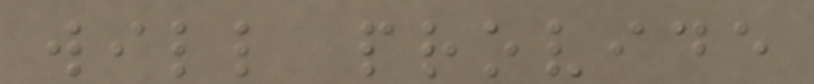will provide
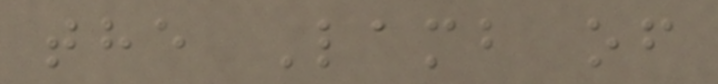the Lamb of
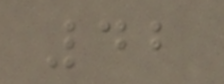42
